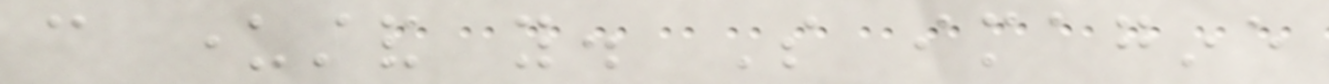can understand you. So imagine
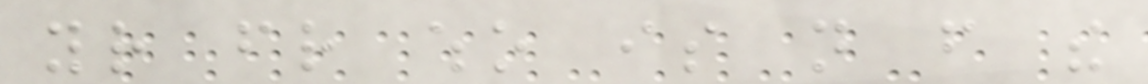your friend who is not from the
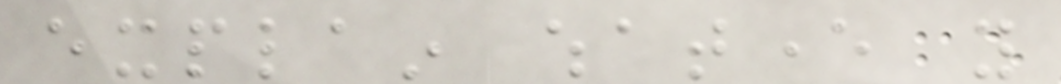explain whatever you
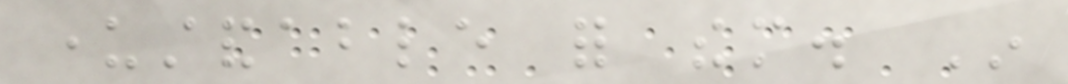understandable for them. In
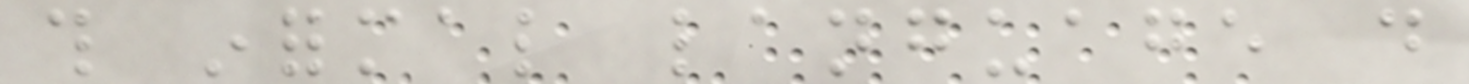this informal language do
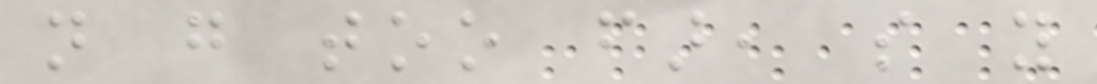not go too far, so you
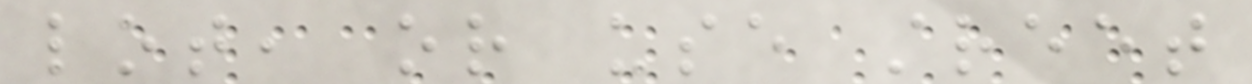lot, or use street
